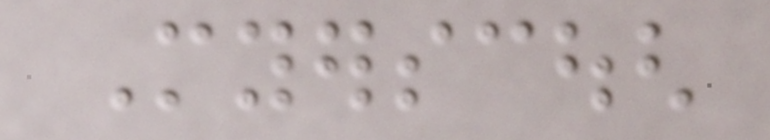Myerscough
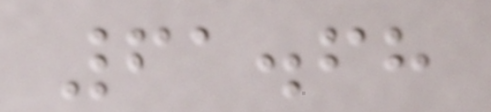61.68
